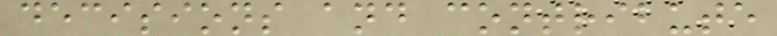decisions and contribute
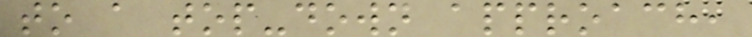to a top-down approach,
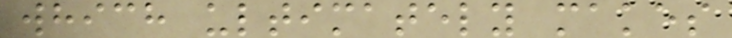which ultimately makes
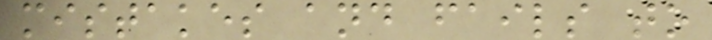mistakes and fails to
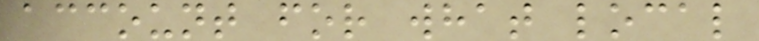account for what local
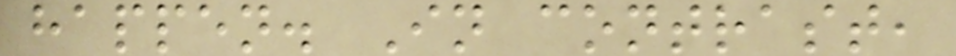happen. In contrast,
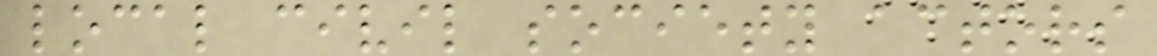local civil society actors
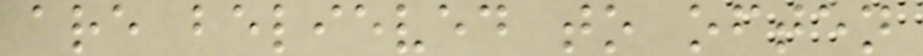are believed to often
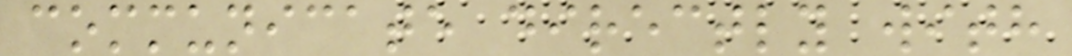communicate directly with
